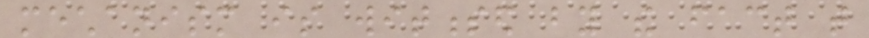mechanism is witnessed by the fact that
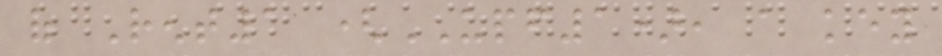of Rent1 (UPF1), a key
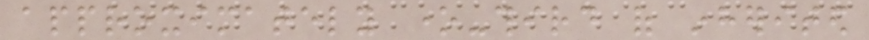approximately one-third of inherited
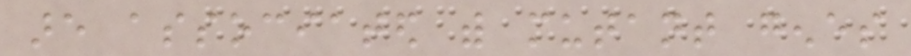are associated with mutant genes
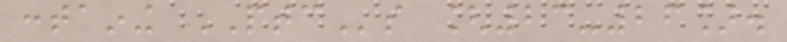containing PTCs [23-26].
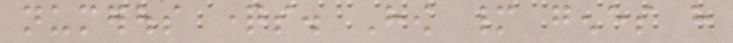numerous questions. How many genes have
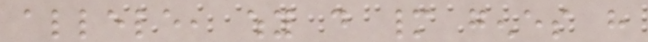allele, why do many genes have
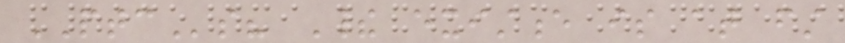PTCs? Their existence is at first
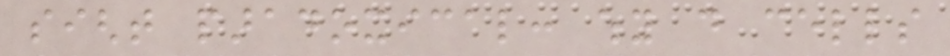sight paradoxical: why do cells
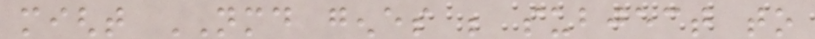might NMD genes be subject to
